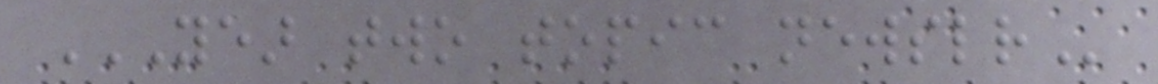YEAR TWO TOPIC NEWSLETTER
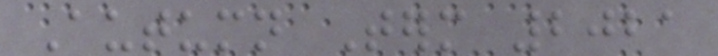Autumn Term 2021
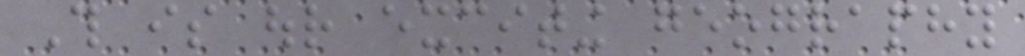This is our exciting geography
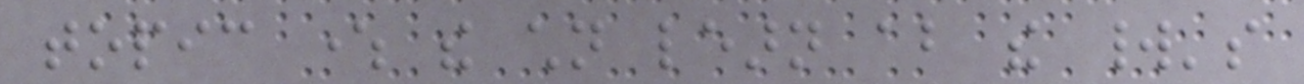topic where the children learn about the world's
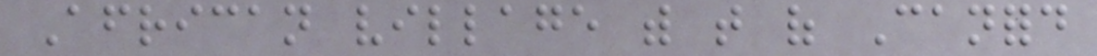African village with that of Canford
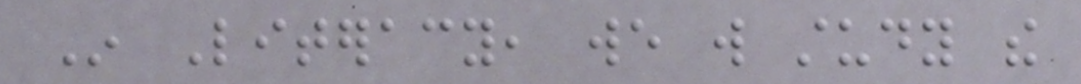In Literacy, we will study the
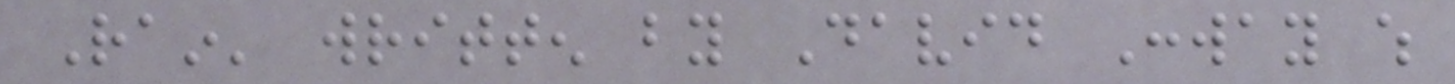Rain' written by David Conway which
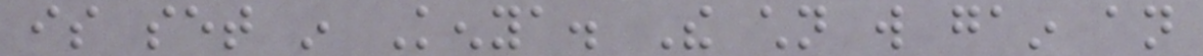is set in Kenya. The children will gain an
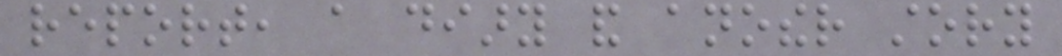report, a diary and another story
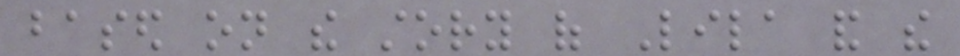based on the story of Lila and the
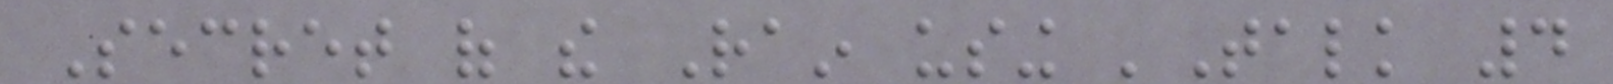Secret of the Rain using 'Talk 4
